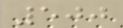500
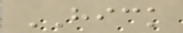HICK
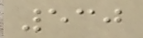530
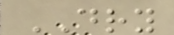DRY
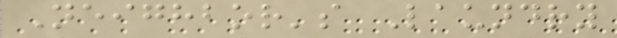Neighbor's Laundry
